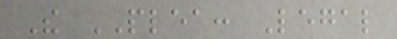The PLEA: Legal
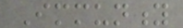Immunity
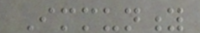Immunity
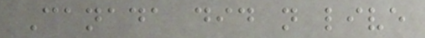Canada did not live
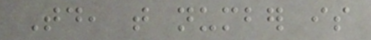Today, that number is
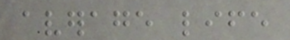average life
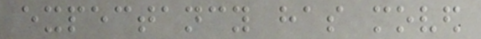expectancy has moved
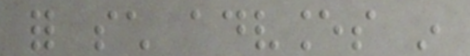for such advances in
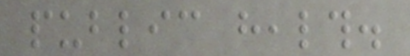public health.
